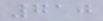710
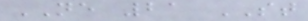NE 21 ST
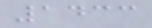1433
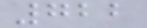722
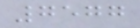7577
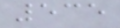535
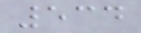534
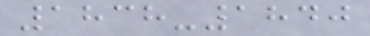1838-1840
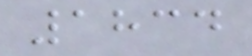1834
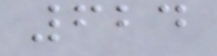624
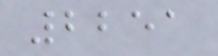2251
